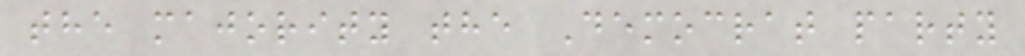the majority the Democrat party
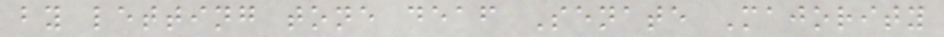by letting tone deaf Senate Majority
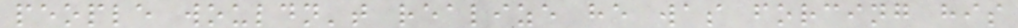people wouldn't realize he was forcing his
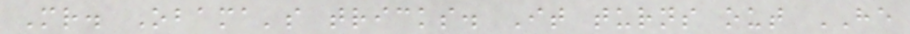Mr. Obama's tricks. It turns out HE
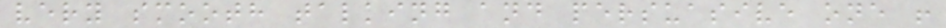very smooth talking and persuasive one !
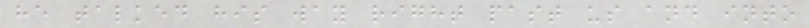he talked his way right past us and into
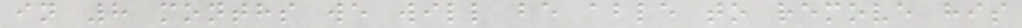in 8 months we will be able to remove his
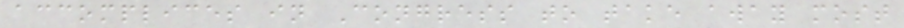accomplices in Congress to take away most
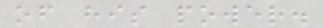of his power.
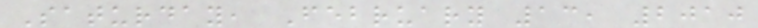Saturday, February 13, 2010
